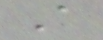A
